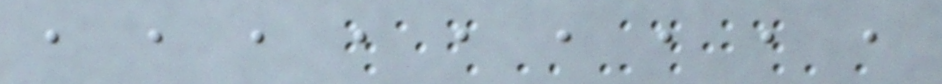, , , , , , , , ,
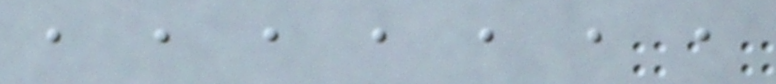, , , , , , ,
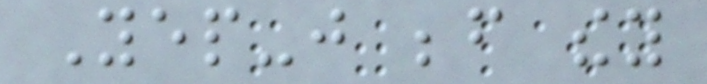Yep-just before they
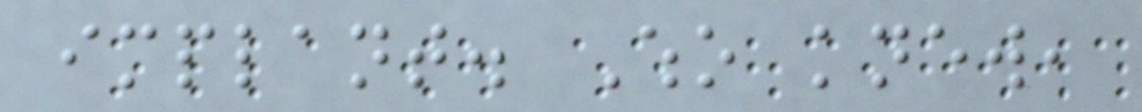implant. Who knew,
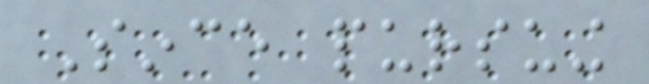Since pursuing
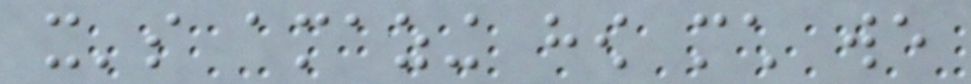it's amazing how much we
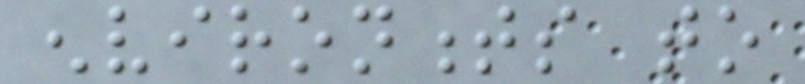environments to
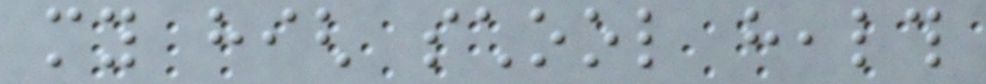my high school health
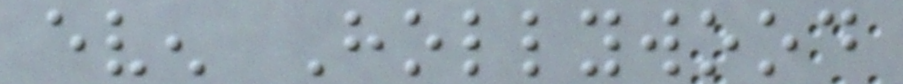even Hollywood
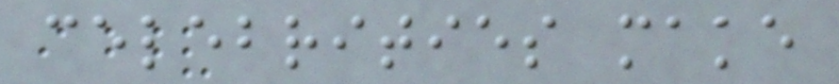celebrities make
